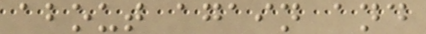about again and
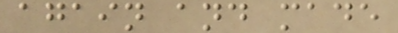again and made
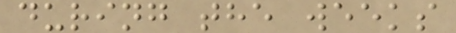during the weeks
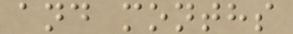and months
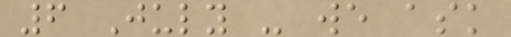6 July - we ask
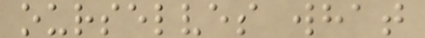ourselves what
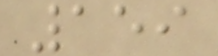159
